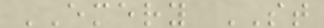EMERY ST
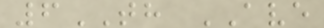6TH AVE
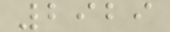2929
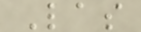Las
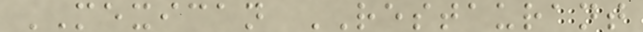MEXICAN RESTAURANT
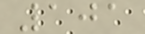101
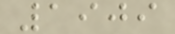1909
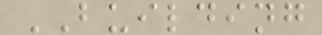BUILDING
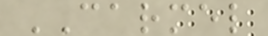CARMEL
